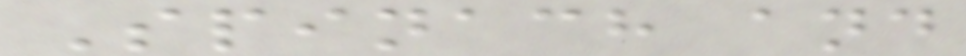Spinach and
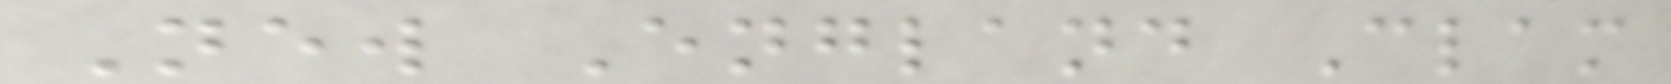New England Clam
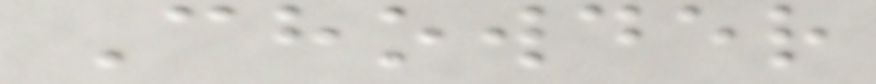Chowder
